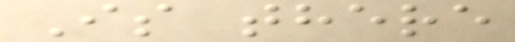Is there
